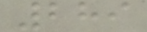289
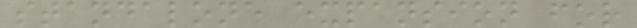standalone expansion for
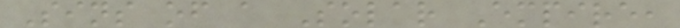Sins of a Solar Empire,
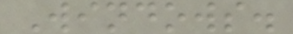Windows.
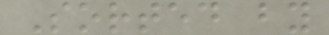Sorted by
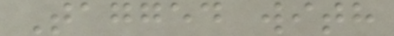Tagged with
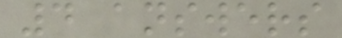4 answers
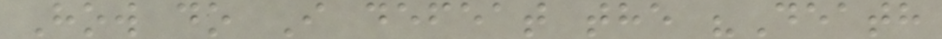How do I defeat the "Death
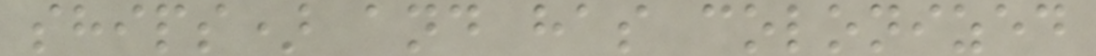ships) and has colonized
